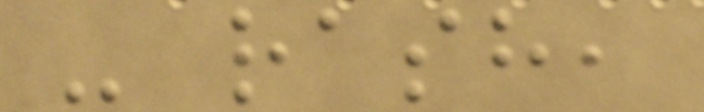- rash,
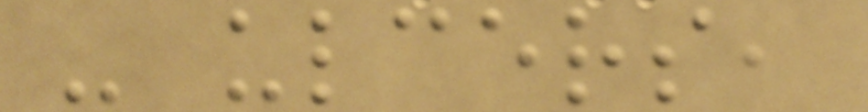- ulcers,
